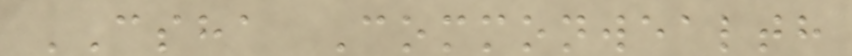CSHA Commonwealth
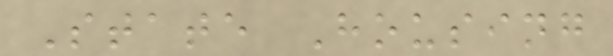State Housing
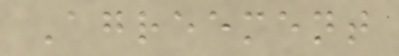Agreement
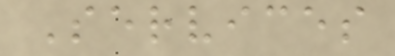Services
